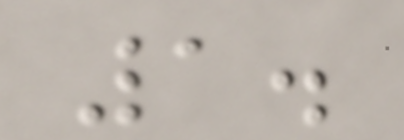1.
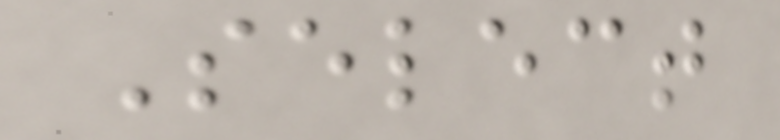Select
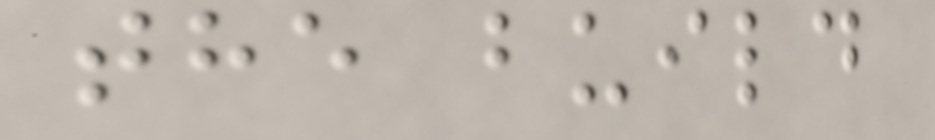the build
